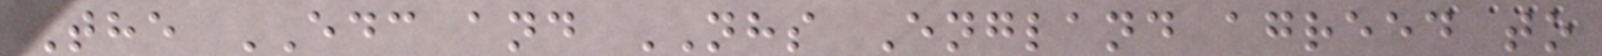The EDC and NHS England agreed to
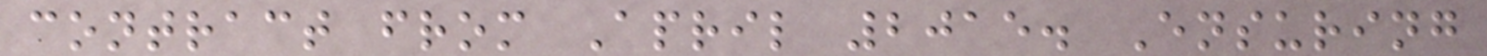contract from April 2015. Ensuring
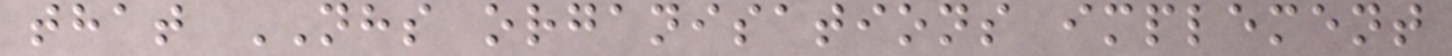that NHS organisations implement
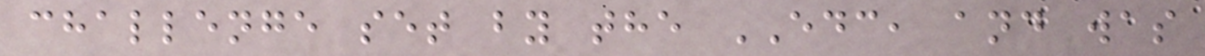challenge set by the EDC, and was
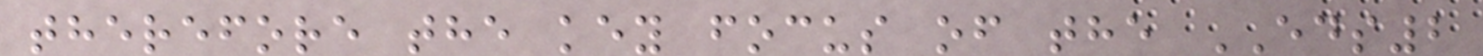therefore the key focus of the EDS2
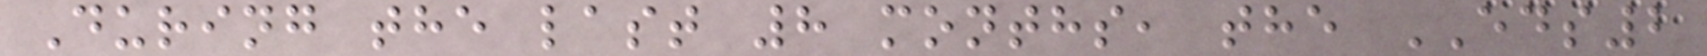During the last 8 months, the EDS2
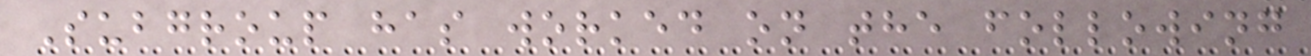Subgroup has worked on the following
